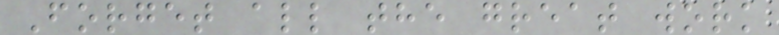Forget all the great work
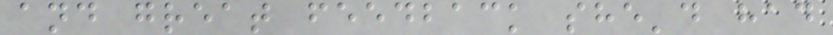and great feedback she'd had
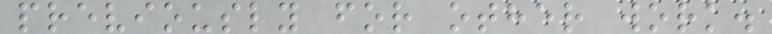previously for other work.
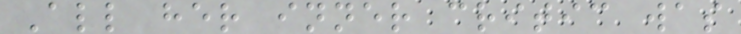All her inner critic was
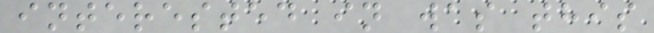interested in was this
